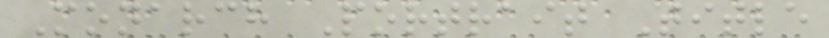Monarch Portrait Title
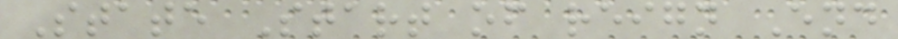State Start of reign End
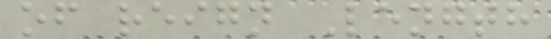of reign Length
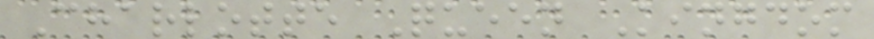Charlotte Queen Kingdom
